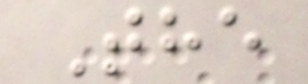The
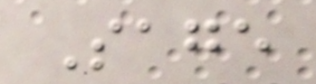Sage
